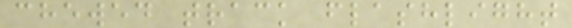chewed track flashlight
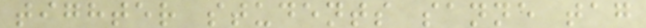tighter students sanne tag
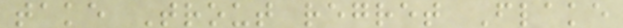take Trout regret Flake
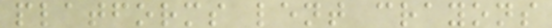platforms lent crayons
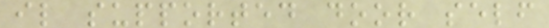il supported door self
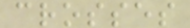crosses
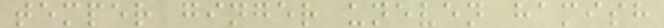temper ginger uneven hamish
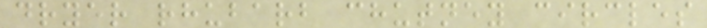dryer rhubarb chutney circles
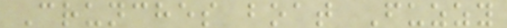Crunches boat Fuzzy
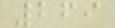269
